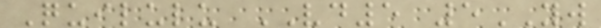Quilulu VD5 5YW
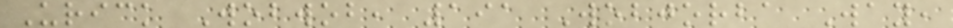Urick Wobwob, 191 Wobjorba Way,
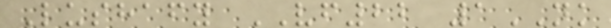Lushafy VF22 1NK
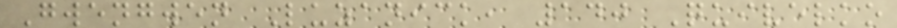Gwengwen Luzanick, 140 Quivelko
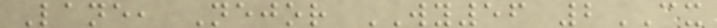Lane, Nejor WY56 2CX
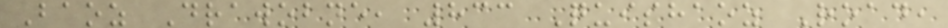Baoz Drawobne, 833 Quishaoz Road,
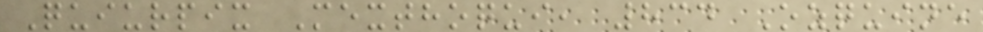Quiurpix Mexthoqui, 834 Ozquine
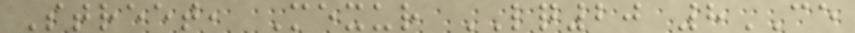Street, Mexur LQ20 8CE
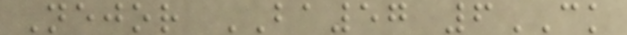Nejor BA57 6CK
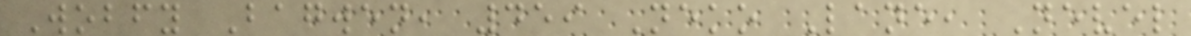Wobfy Bagwen, 459 Neko Lane, Nevel
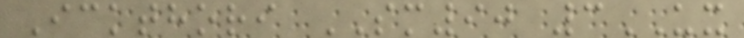Ickthori SM90 3UX
